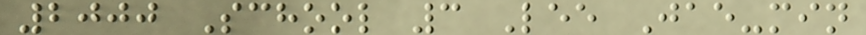2000 School 3 Lee Jae-min
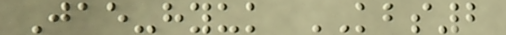Jae-hyuk KBS2
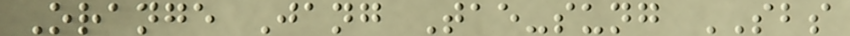Orange Jang Tae-sung SBS
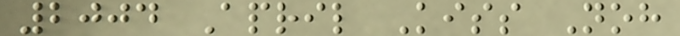2004 April Kiss Noh
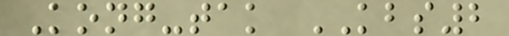Kong-tak KBS2
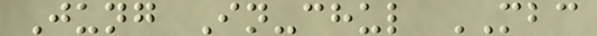Jung In-chul MBC
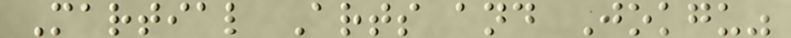Martial Arts and Jokgu"
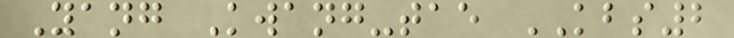Yang Kwang-tae KBS2
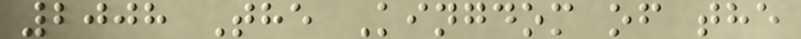2008 The Kingdom of the
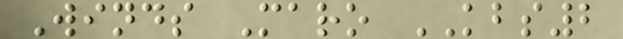Winds Maro KBS2
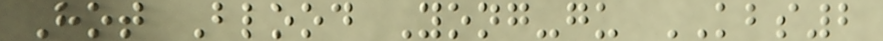Hot Blood Yong-gu KBS2
